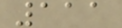111
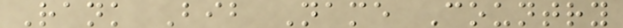Rank Bib Name Country
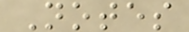Notes
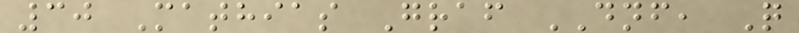30 Mathias Graf DNF, Q
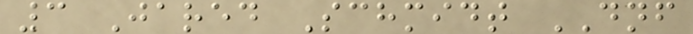3 Jared Schmidt DNF
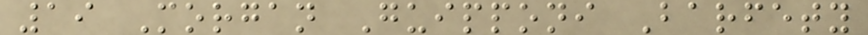19 Morgan Guipponi Barfety
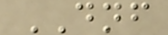DNF
